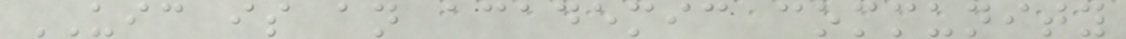UIC is an academic community
